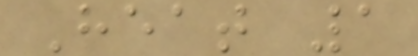Heat 1
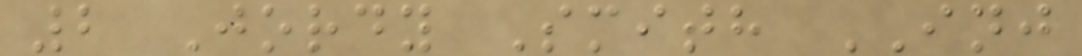2 Jordy Smith INJ
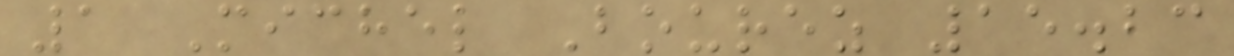1 Michel Bourez 15.23
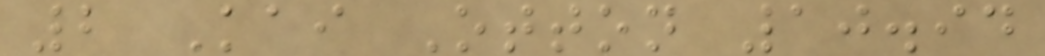2 Kai Otton 10.94
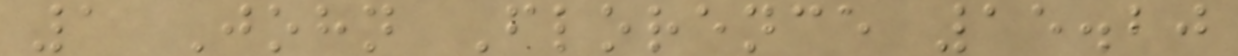1 John Florence 15.20
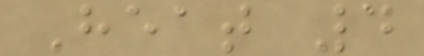Heat 4
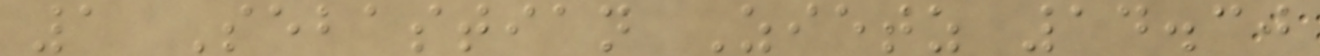1 Sebastian Zietz 14.30
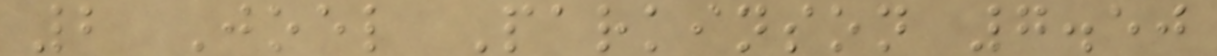2 Joel Parkinson 7.50
